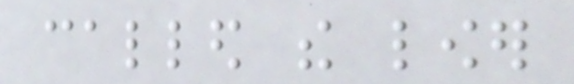called the lower
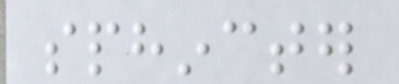sphincter
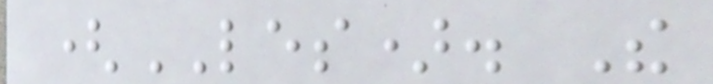(LES). The
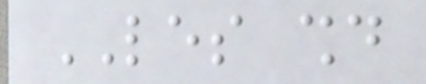LES should
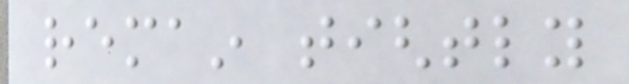remain tightly
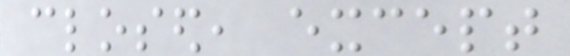closed, except
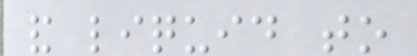and liquid to
